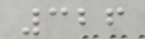326
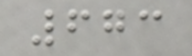673
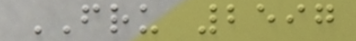FRU 2597
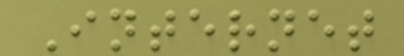Internet
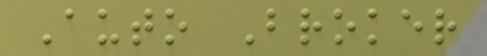Auto Broker
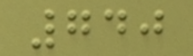740
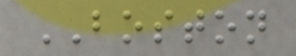BOSTON
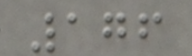176
